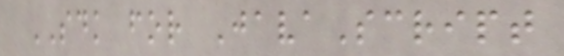SDK for JavaScript
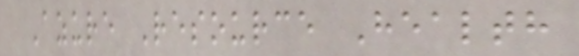Azure Resource Health
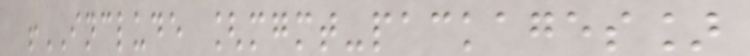!INCLUDE [mgmt-packages]
